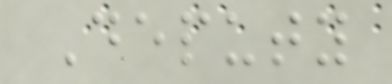Deputy
